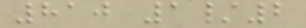810 1/2
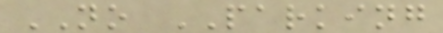NO PARKING
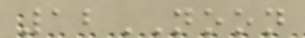12NOON
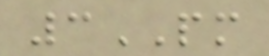3PM
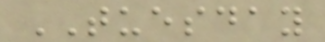TUESDAY
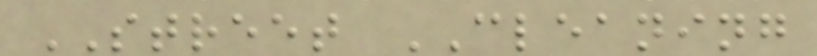STREET CLEANING
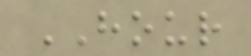HOUR
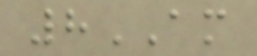8AM
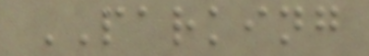PARKING
